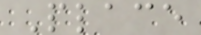Place
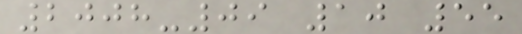2008-09 10 55
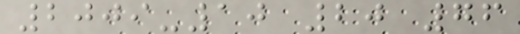2009-10 20 76
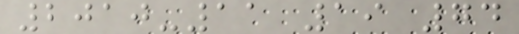2010-11 19 74
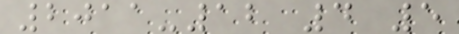2011-12 4 5
